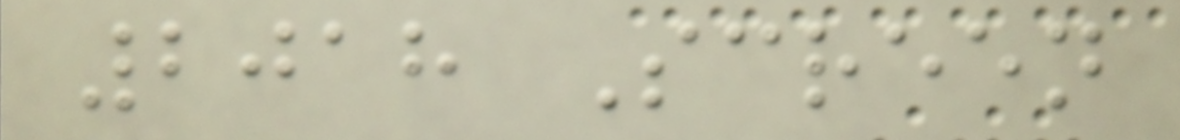2018 Screen
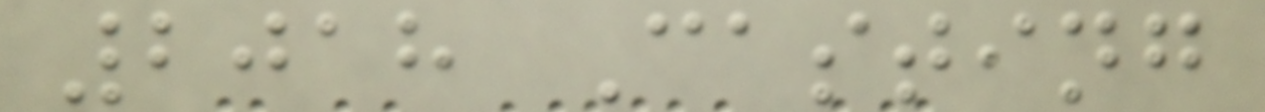2018 Casting
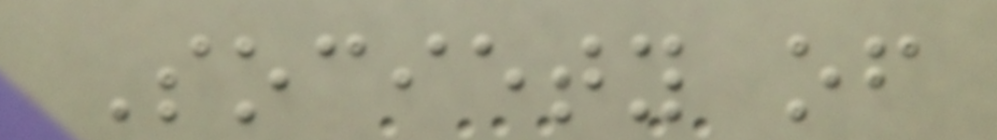Society of
